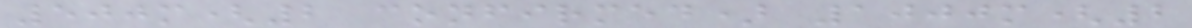500m(2 confirmed) 1000m(2
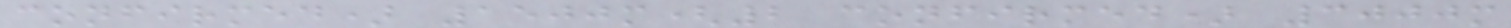confirmed) 1500m(2 confirmed) 3000m
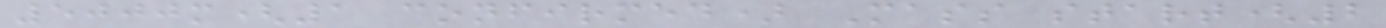5000m(1 confirmed) Mass start(2
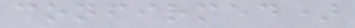confirmed)
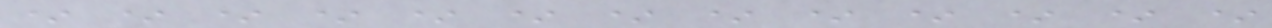* * * * * * * * * * * * *
